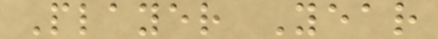Player Year
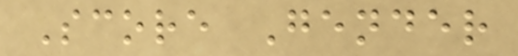Score Gender
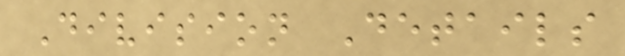Division Details
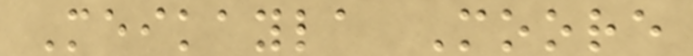Meikayla Moore
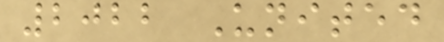2022 United
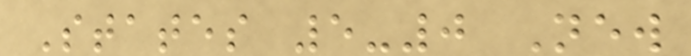States 5-0 New
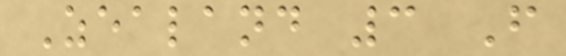Zealand 3 F
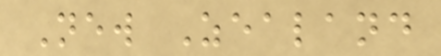New Zealand
